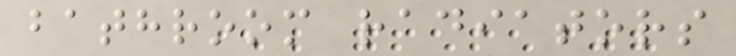bathroom radiators
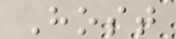Host
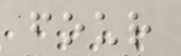four
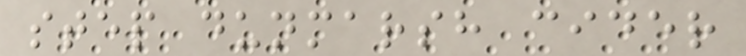step dunmarsh cider
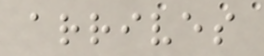arrives
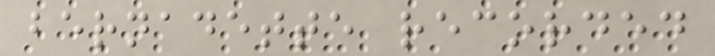bernadette recorded
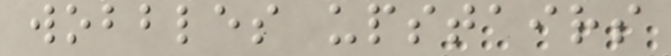wobbles upstairs
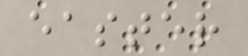easter
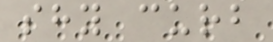shy curb
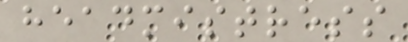headmistress
